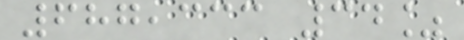687,333 34%
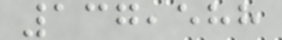137,588
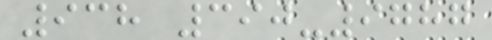938 390-9787
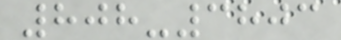808-3803
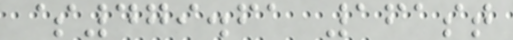$479.61 161st
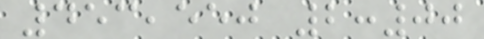453,550 2:00
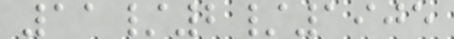11/2/1905
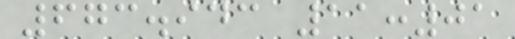673.943 11:01
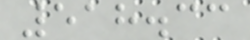518.33
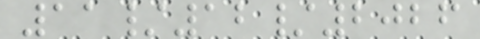11/12/2026
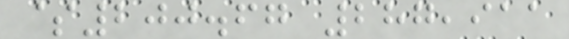$200.67 287,911
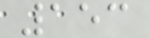153
